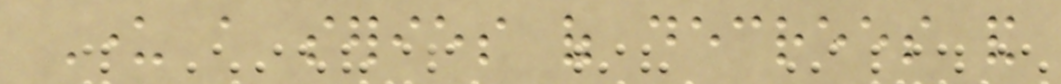Under a series of decrees and
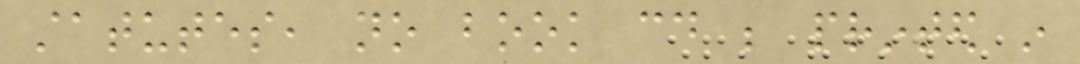statutes, no book could be printed in
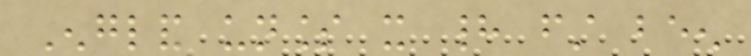England unless it had first been
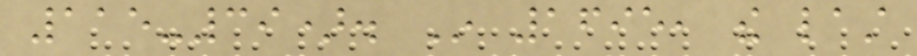115-39). In 1695, the last
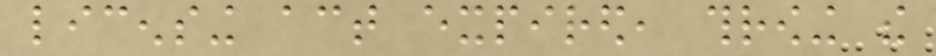licensing act expired, throwing the
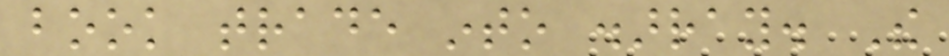book trade into disarray. The
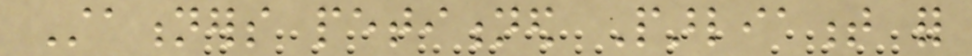Stationers petitioned Parliament for
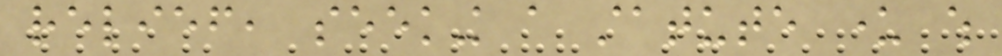relief, seeking a statute under which
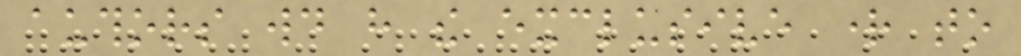authors would have the exclusive right to
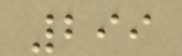299
